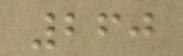260
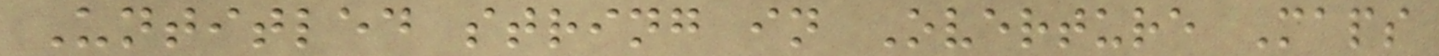Untitled string in Overture Maps
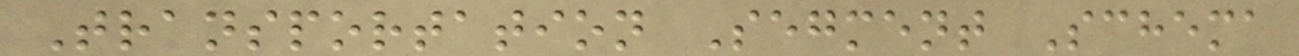Transportation Segment Schema
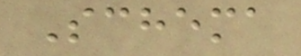Schema
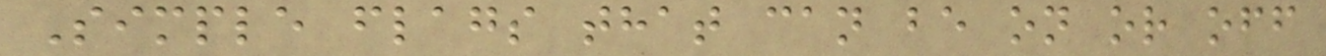Simple flags that can be on or off
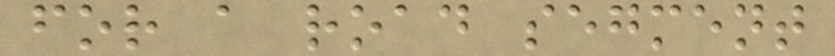for a road segment
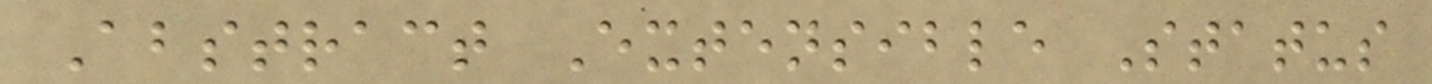Abstract Extensible Status
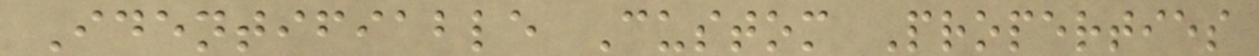Identifiable Custom Properties
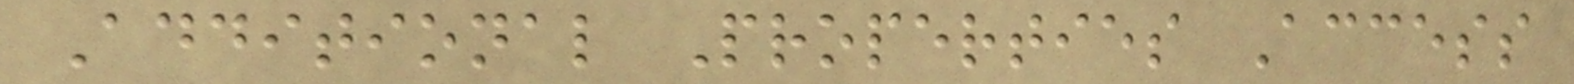Additional Properties Access
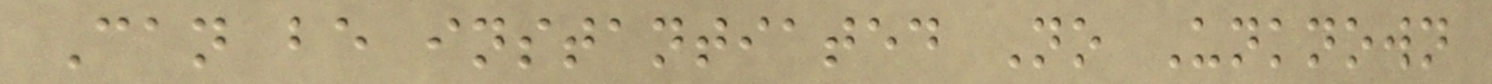Can be instantiated No Unknown
